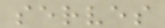serves
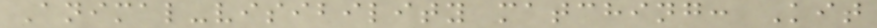Animal-visibility matching: Kit
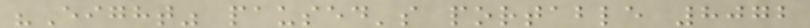"Eight" paused's portable 8072
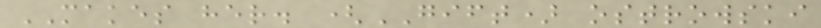MAKES her. (GIFT) ostrowski
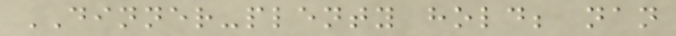DINNER-plenty hold; nan
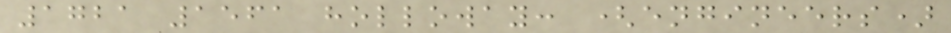1721 1561 holloway: (engineers)
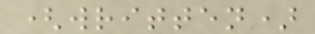(written)
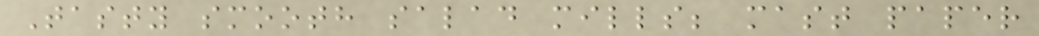Tasty smooth salad mills; mast paper
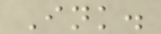Ink.
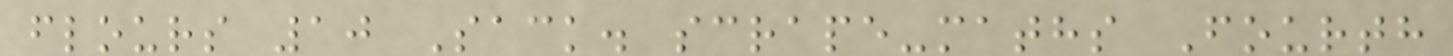flours 10 Sack. scrape-maths Fourth
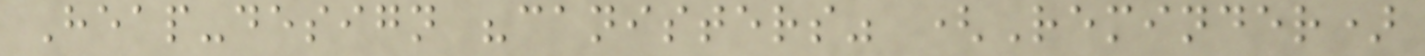Heap-design "canisters" (Reminder)
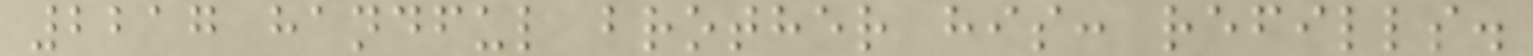2217 handful brother his: refills.
